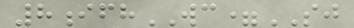8ifhWC=SJ
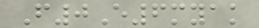F0E6myak
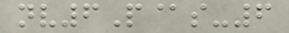nv6P@s-6
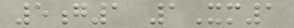5g1 1Xm1
